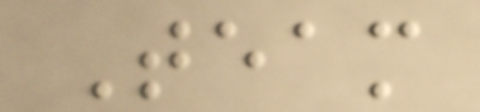Team
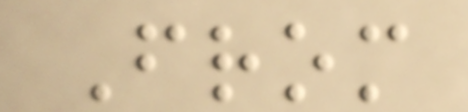From
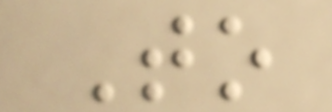To
